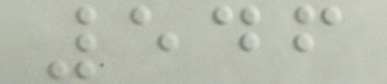546
